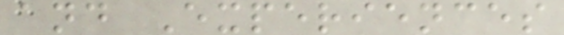and Experiences
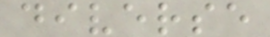diverse
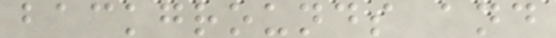backgrounds and
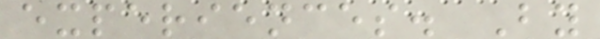experiences. By
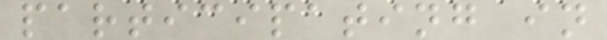participating in
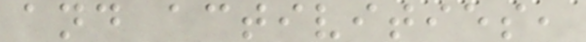and activities,
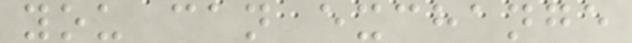you can exchange
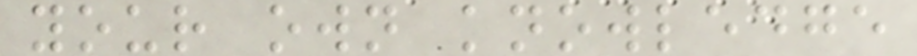your own knowledge
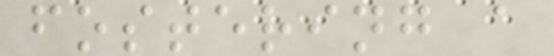fostering a
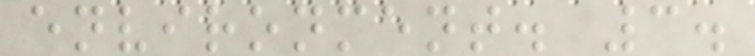environment. 3.
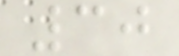30
